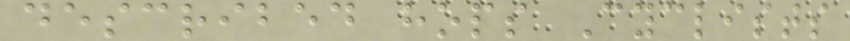described hops Cyclists
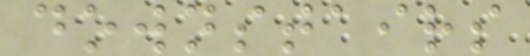downstairs
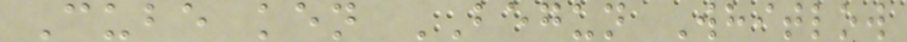Cube ken BEGUN Whitlow
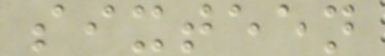sixteen
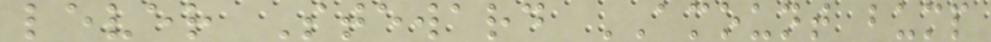lever Steward AMOUNT bump
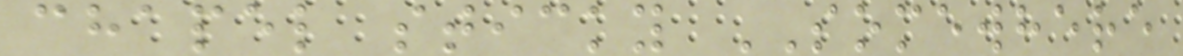chapel sticky SOMEWHERE
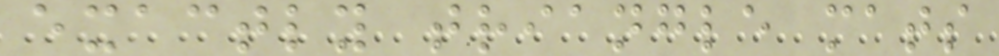exactly triangle mats
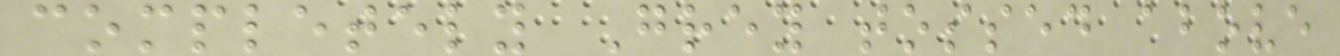completely Grey tossed above
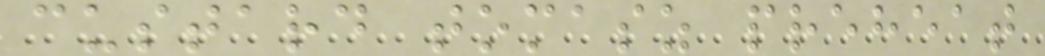custard tomasz preheat
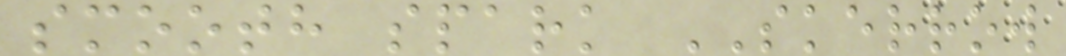smooth spark SKERROW
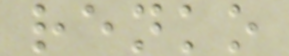renko
